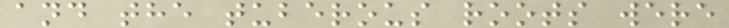and the tuberous roots were
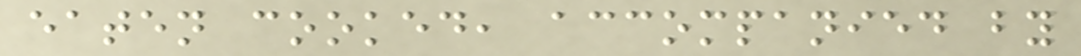eaten cooked, accompanied by
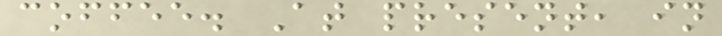coffee. At present, in
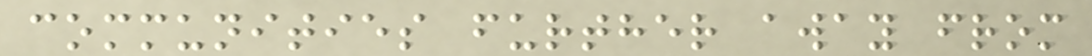communities further away from
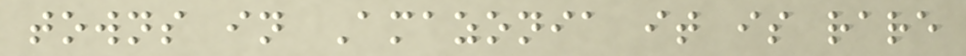towns in Amazonia it is rare
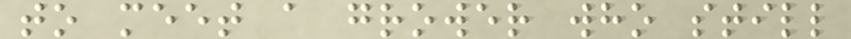to meet a grower who still
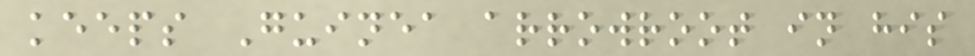keeps Guinea arrowroot in his
